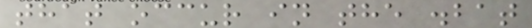that occur in the .bat
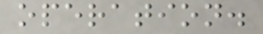operation.
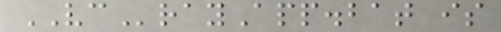VCrayApp.bat is
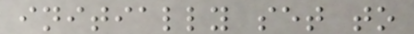initially set to
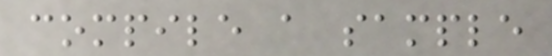compile a sample
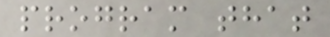program that
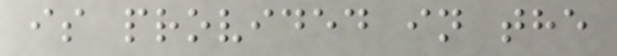is provided in the
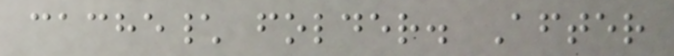cache\ folder. After
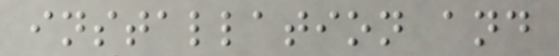installation and
